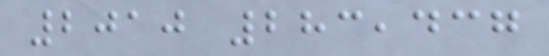2010 283,437
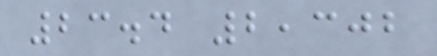23.4 2,302
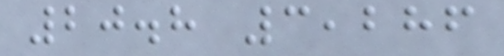20.8 3,286
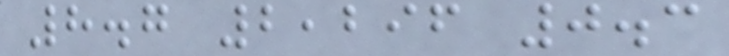8.7 2,296 0.3
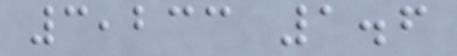3,233 1.6
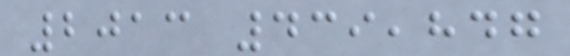2013 439,847
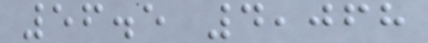56.5 4,068
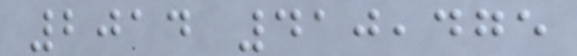2014 410,475
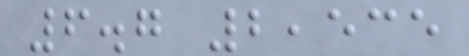6.7 2,535
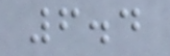6.4
